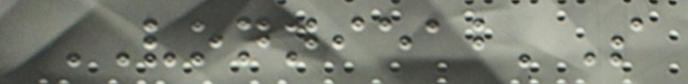VONNIEAB'S
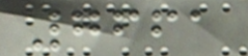7661
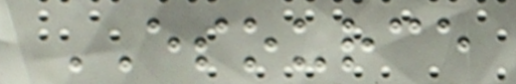ESOURCE
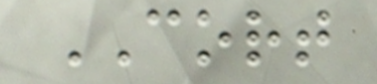CORT
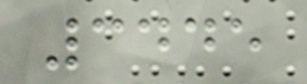3445
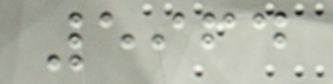5964
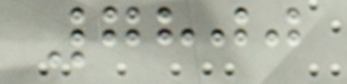7800
